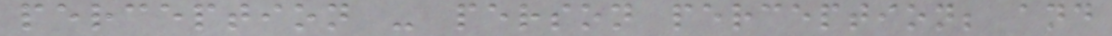perception - person perception; and
